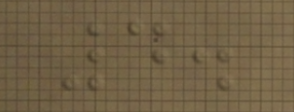4.
